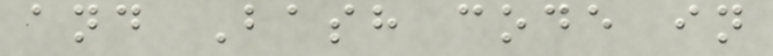and Bash code in
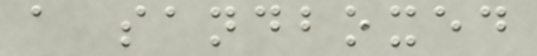a sandboxed
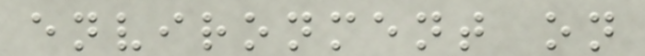environment on
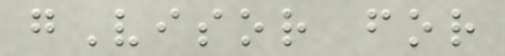gVisor for
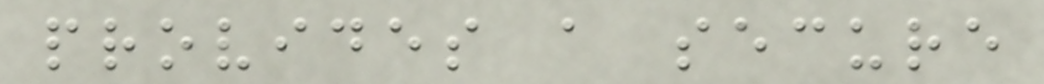provides a secure
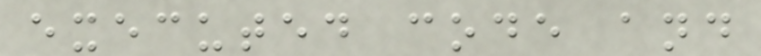executed code and
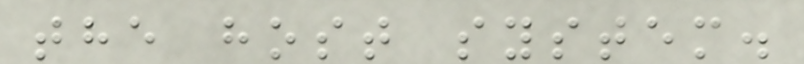the host system.
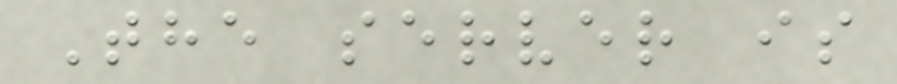The server is
